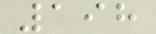198
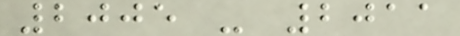2005 - 2011
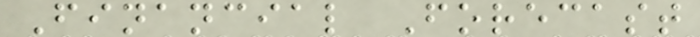Financial Forecast
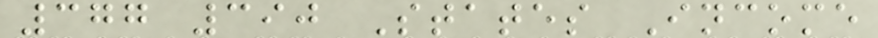377 390 States Income
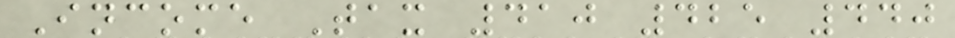Income Tax 410 425 440
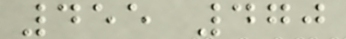455 470
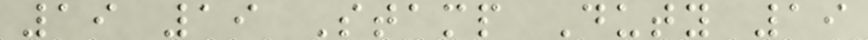19 19 Stamp Duty 19
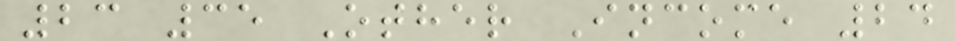23 35 Other Income 24
